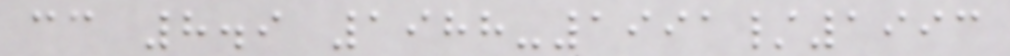cc 8.9 1988-1991/1993
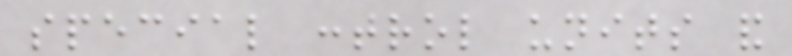special control units and
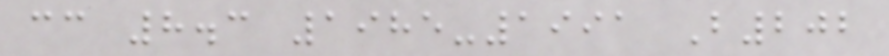cc 8.3 1985-1991 B202
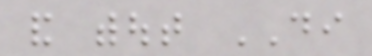and without DI
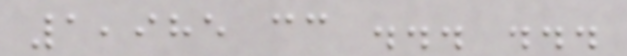1,985 cc ... ...
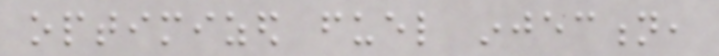optimized fuel injection,
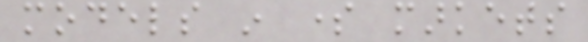models in some markets
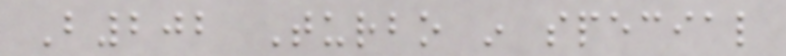B202 Turbo in special
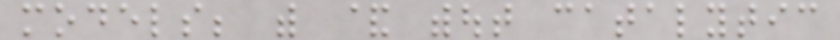models; with & without catalytic
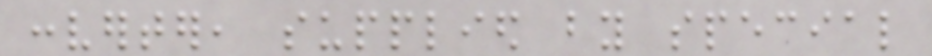converter, supplied by special
